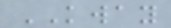KWAY
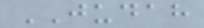JUDAH
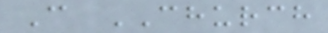C CHURCH
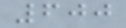600
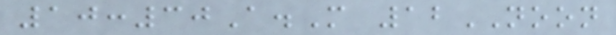10:30A.M 12NOON
